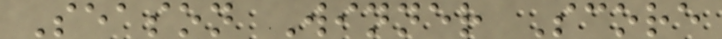Season Winner Score
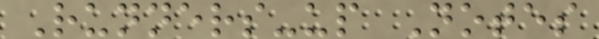Runners-up Notes
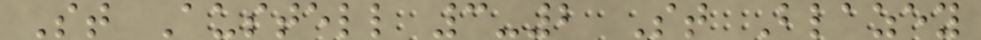St Austell 3-2 St Blazey
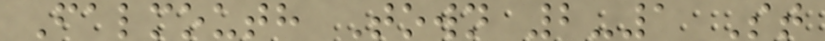Falmouth Town 2-1 St
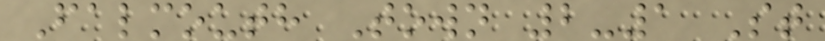Falmouth Town 2-1 St
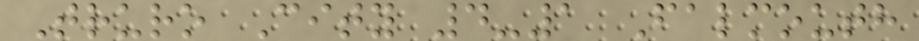Truro City 4-1 Falmouth
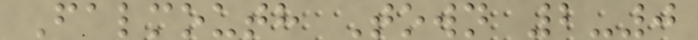Falmouth Town 2-0
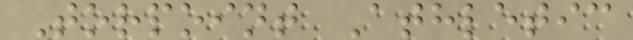Torpoint Athletic
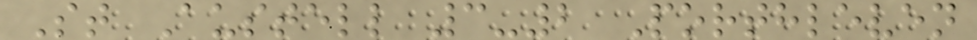St Austell 3-2 Porthleven
